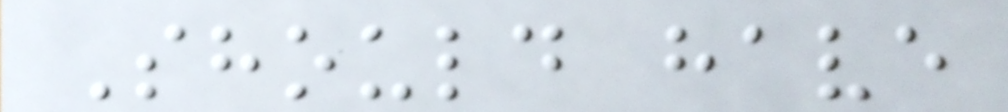Should have
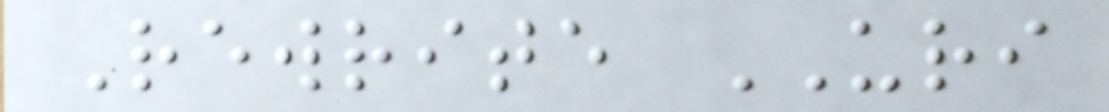Rewrite URI
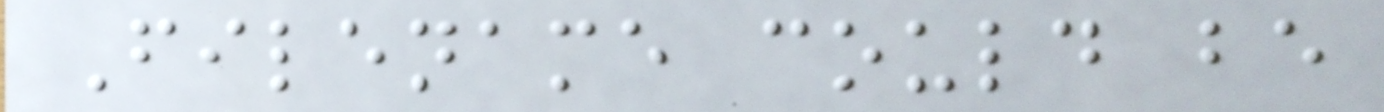Filename could be
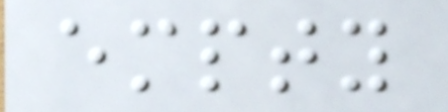empty
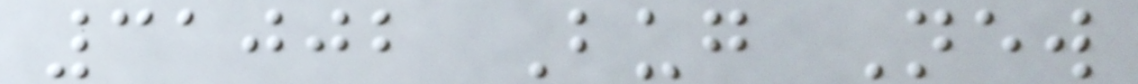31002 Bug New
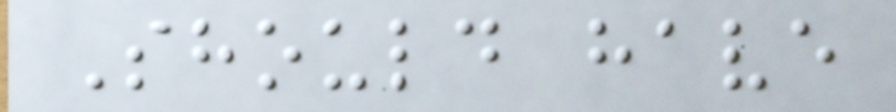Should have
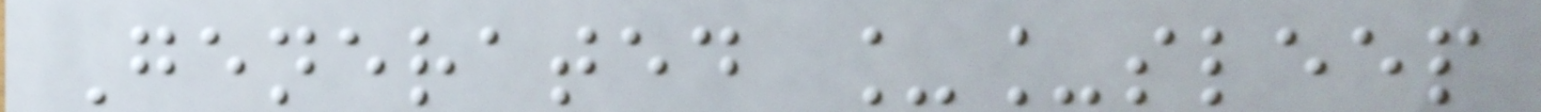Generated __sleep
